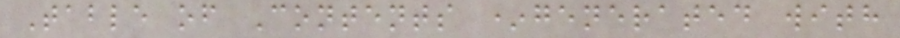Table of Contents *generated with
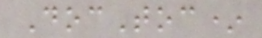DocToc*
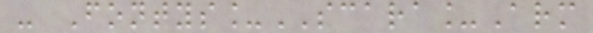- Fontys_SCARA_Arm
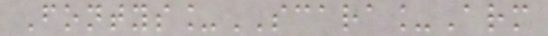Fontys_SCARA_Arm
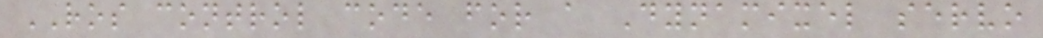ROS control code for a Dynamixel servo
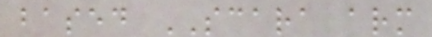based SCARA arm
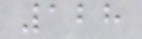128
